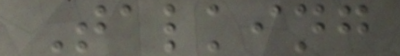Talking
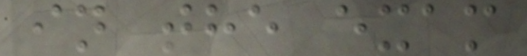in the exam
